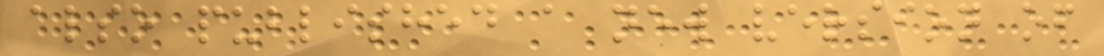also published a new version of
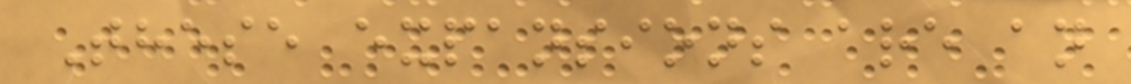These expansions are an
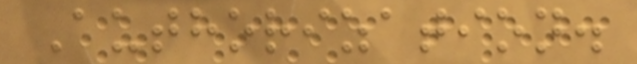Authorization.
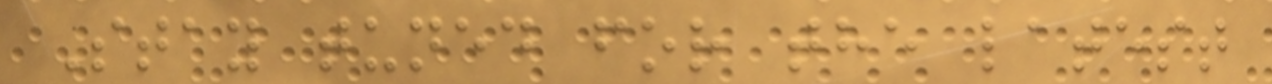Stay tuned for the latest
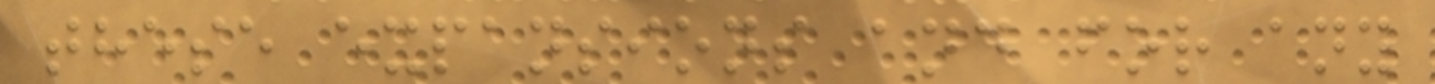these expansions and for any
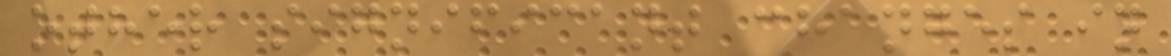other significant changes in
